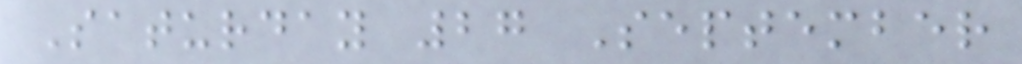Saturday 27 September
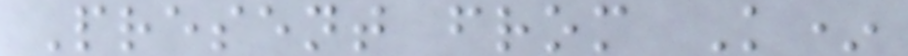Present from K*
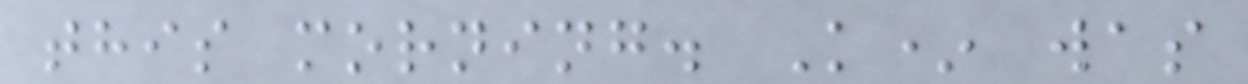this morning. K* was
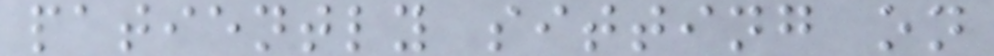patiently sitting on
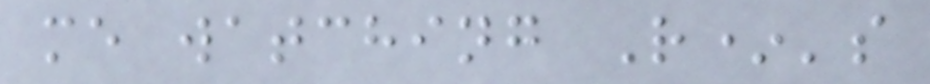me watching R*'s
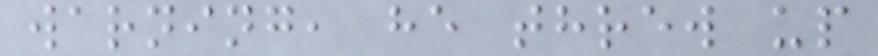warning, he threw up
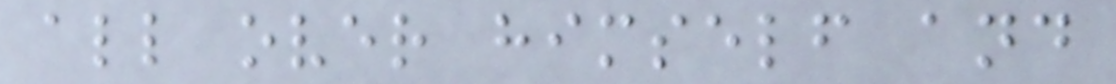all over himself and
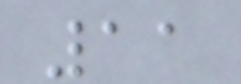11
